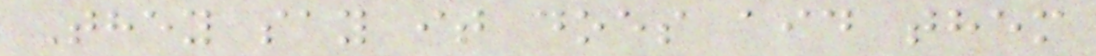They say it does aid them
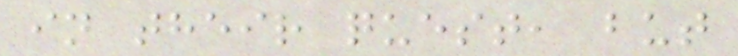in their quest, but
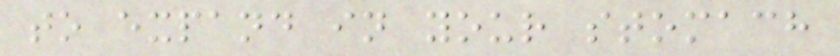to expand in your stomach
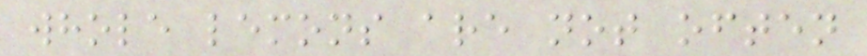whole lemons are not often
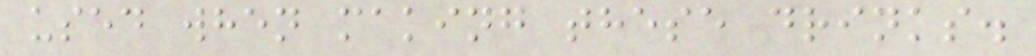used when making these drinks.
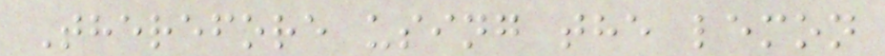Therefore using the lemon
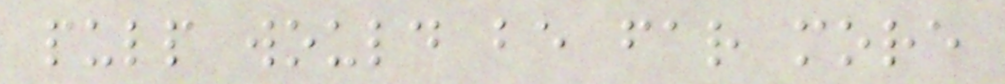pulp would be far more
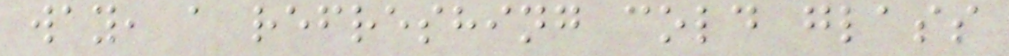way, a refreshing cold glass
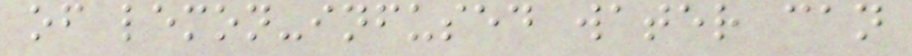of lemon-infused water can
